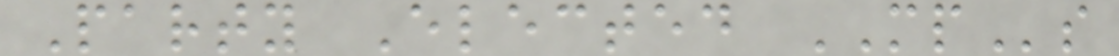Party Elected MPs
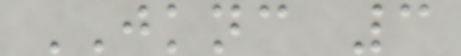JKNC 3
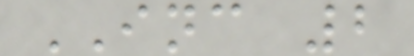INC 2
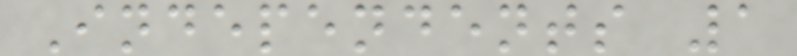Independents 1
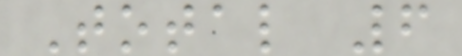Total 6
